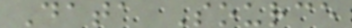Data Source
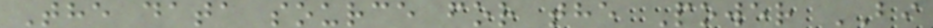The data source for the Power BI
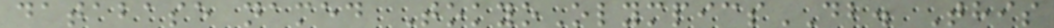database named TokyoOlympicsDB. This
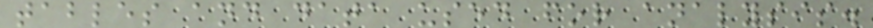tables and data used for analysis.
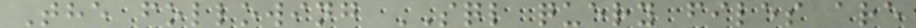The following SQL query files are
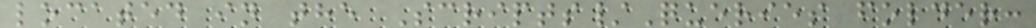located in the Scripts/Queries folder:
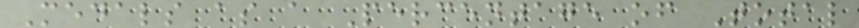Medals as a Percentage of Total
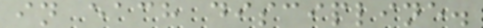in each discipline.
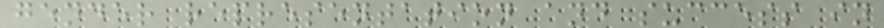gender representation and success in
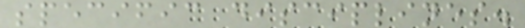specific disciplines.
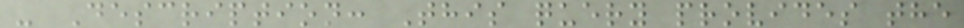- Description: This query provides the
